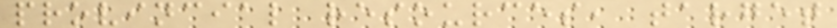provincial resources, target
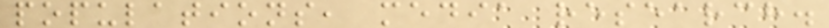populations, media research.
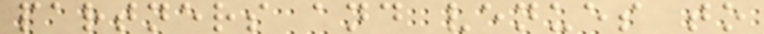partners and venues to
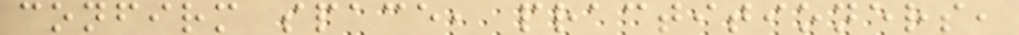confirm space, practitioners,
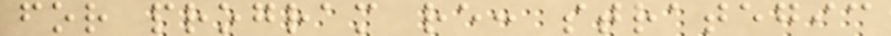for program re: strategic
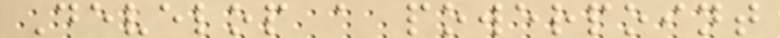Develop a powerpoint
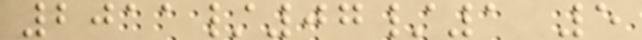2011/07/1 5
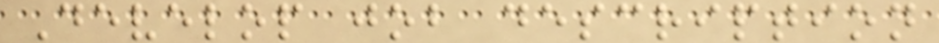Develop job description
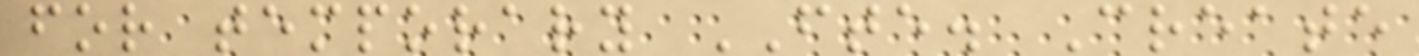for temporary FTE. Create
